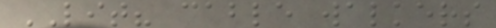LIT? cable walkers
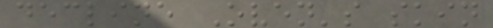decline Oven's skin
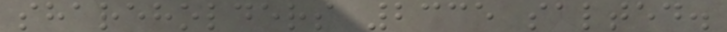shareholders 2335 salted.
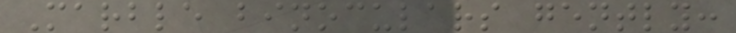Marble binoculars gently:
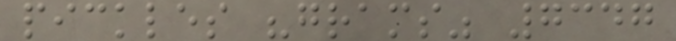pickles "grams" 7347
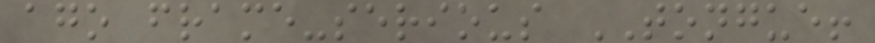ago frame-serious TONGUE!
